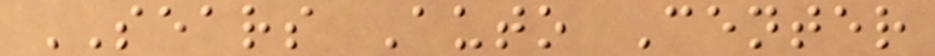SEARS Auto Center
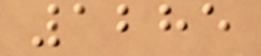1285
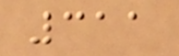311
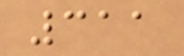311
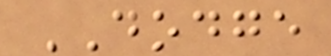DODGE
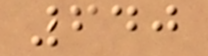640
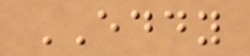EDDY
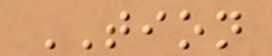TION
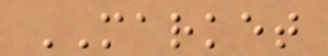MARKET
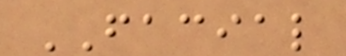FACIAL
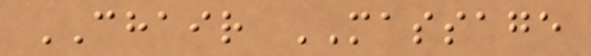CHAIR MASSAGE
